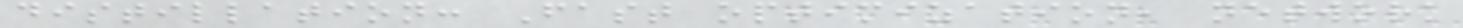distillation: Fast optimization, network
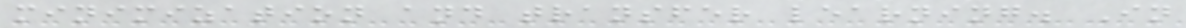minimization and transfer learning. In
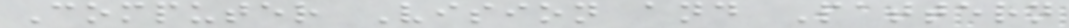Computer Vision and Pattern
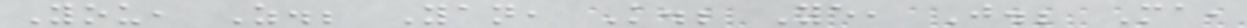You, Z.; Yan, K.; Ye, J.; Ma,
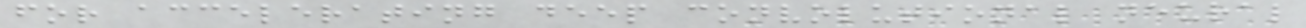for accelerating deep convolutional neural
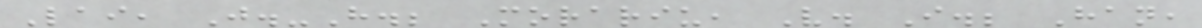Lai, J.-H.; Morariu, V. I.; Han,
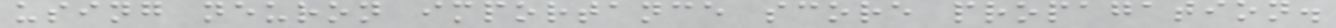using neuron importance score propagation.
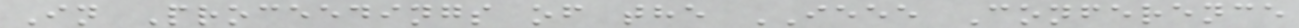In Proceedings of the IEEE Conference
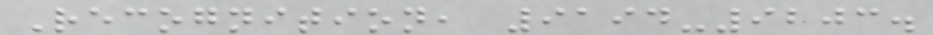Recognition, 9194-9203.
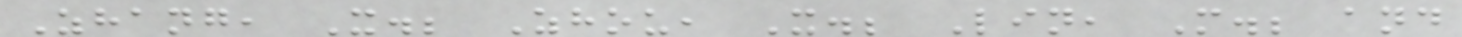Zhang, X.; Zhou, X.; Lin, M.; and
